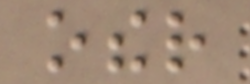other
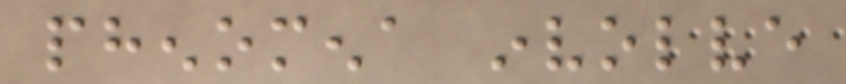phenomena involve
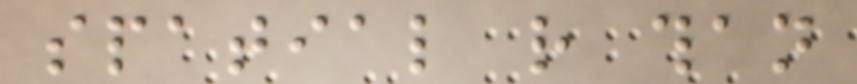spatial rather than
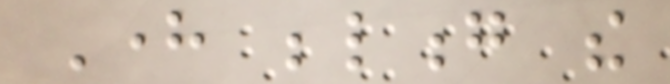Here belong the
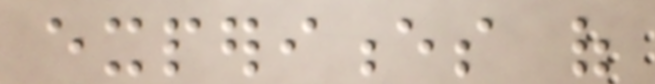experiences of
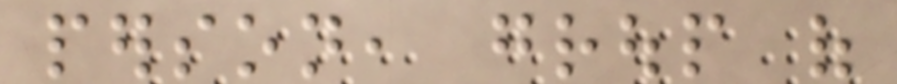person, group of
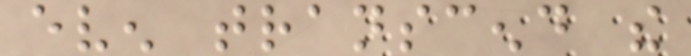even transcend the
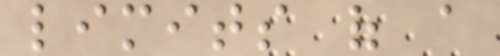limits of a
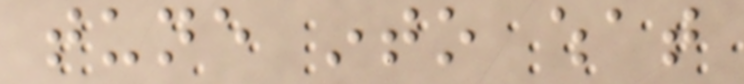tune into what
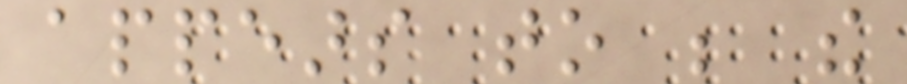appears to be the
